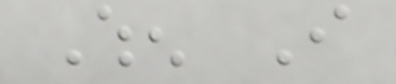When I
